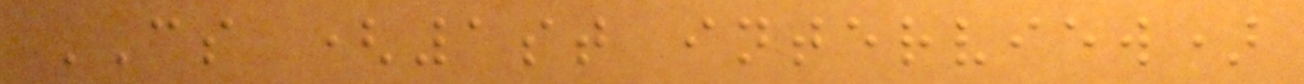CS (1st interview)
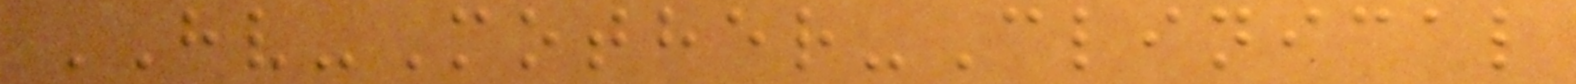HV-Mother-Clinical
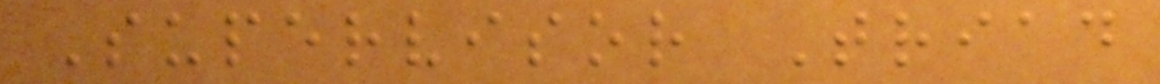Supervisor Triad
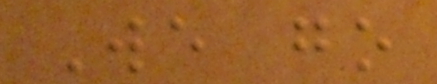We go
